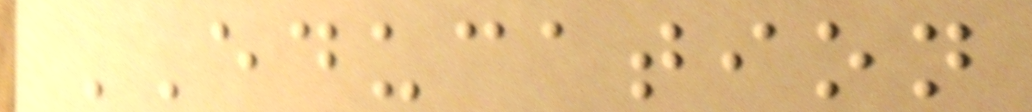EDUCATION
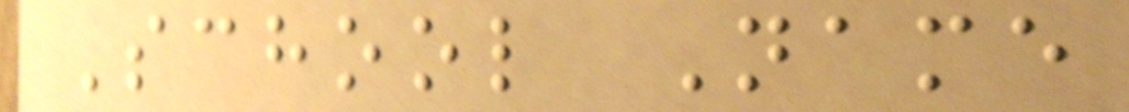School Name
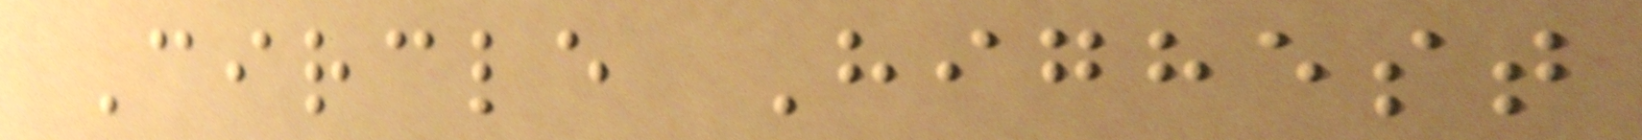Circle Highest
